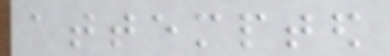attempted
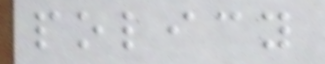policy
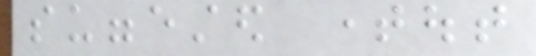suggested timeout
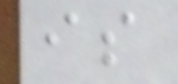is
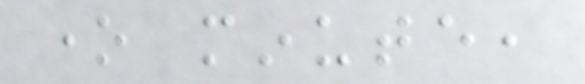one minute,
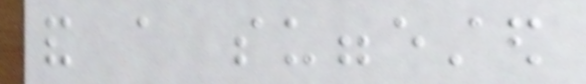and a suggested
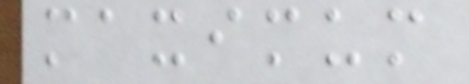maximum
